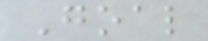Goal
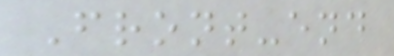Front-end
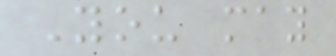You may
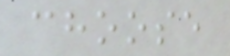choose
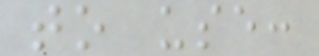to use:
